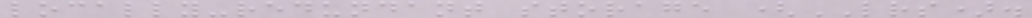locally-redundant storage (LRS).
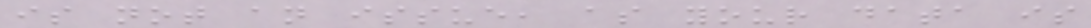is not an issue, as your data is
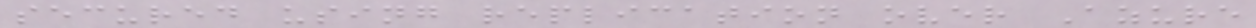secured using replication over Azure
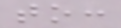to:
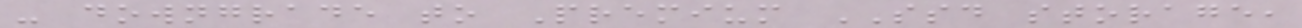- downgrade to Premium SSD storage,
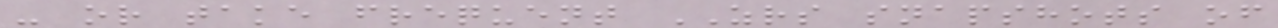- or take frequent ZRS snapshots of
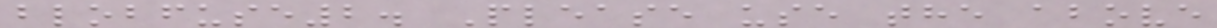blobfuse2. Please use the above
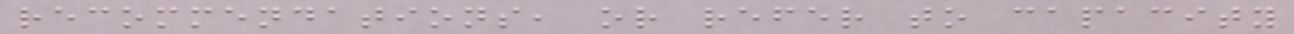recommendations, or refer to capacity
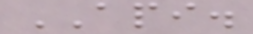API.
